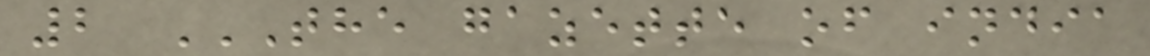2 THE GAZETTE OF INDIA
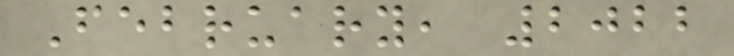February, 2022
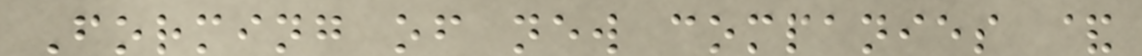Forming of new companies &
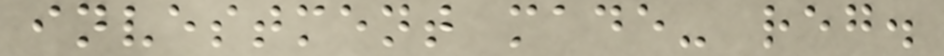investment made- reg.
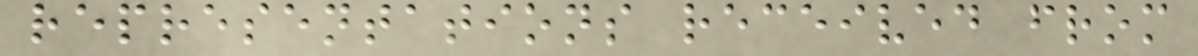representations received from
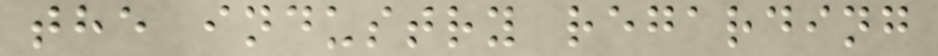the industry regarding
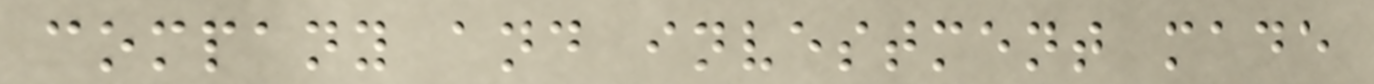company and investment made
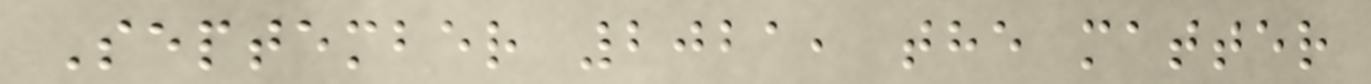September 2021, the matter
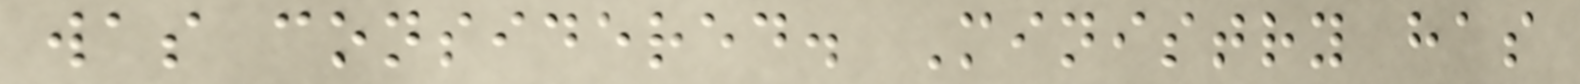was considered. Ministry has
